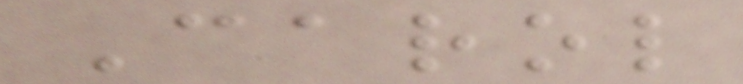Carol
